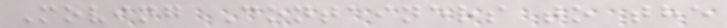Moving Containers to the
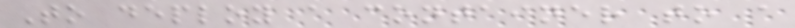To deploy a container to a
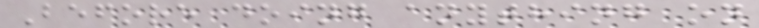Before doing anything on
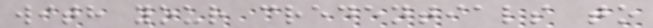with your credentials to
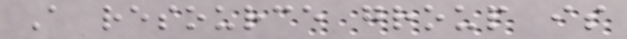A resource group is
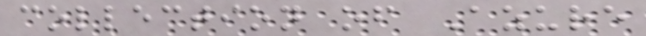collection of Azure
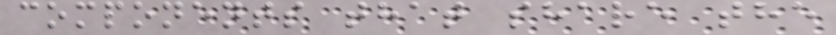components that share the
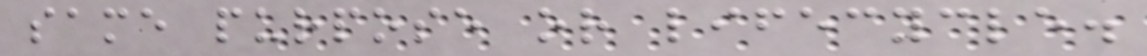same purpose or lifecycle.
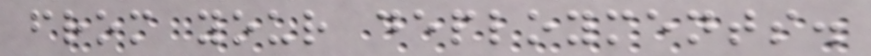from your deployments.
